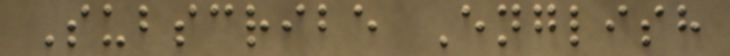Subscribe English
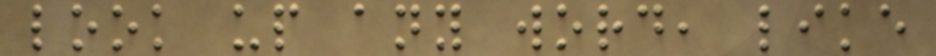look up any word, like
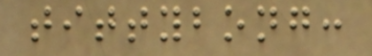tittybong:
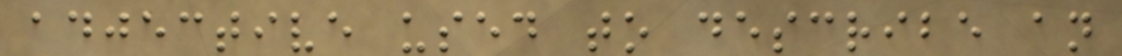adjective used to describe an
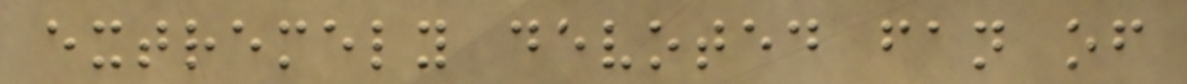extremely devoted fan of
